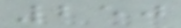250
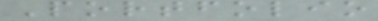Portfolio
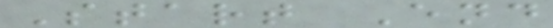Start End
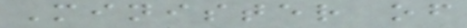Minister of
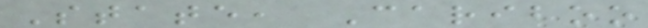State, Cariboo
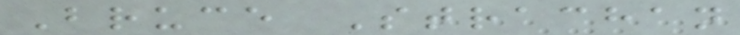Bruce Strachan
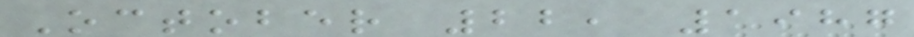October 22, 1987
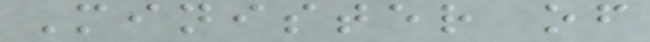Minister of
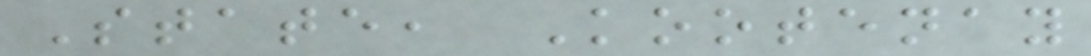State, Kootenay
